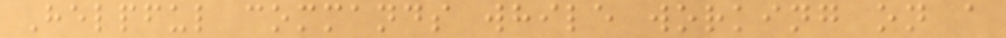Helpful commands while working on a
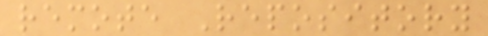remote Repository
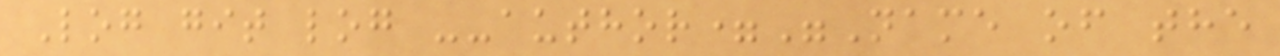Log git log --author="Name of the
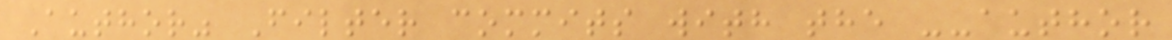Author" Filter commits with the --author
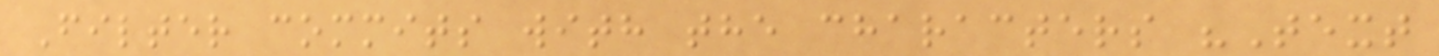Filter commits with the characters "Text
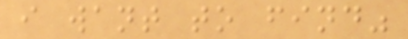i want to find"
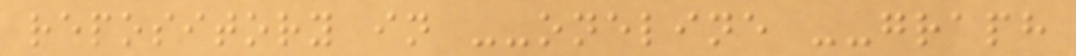repository in --oneline --graph
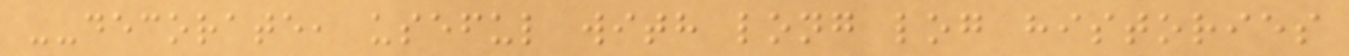--decorate, useful with long log histories
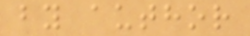by author
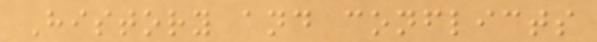History and conflicts
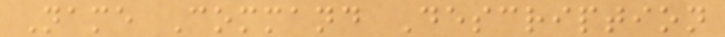Name Command Description
